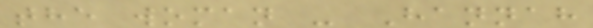the woman - Hannah
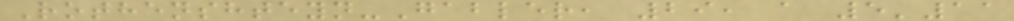Rothenshteyn-Gabler, 29, a 5'11
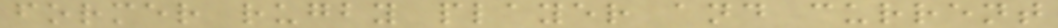former rugby player and current
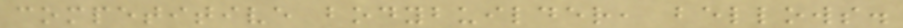competitive bodybuilder, bellows.
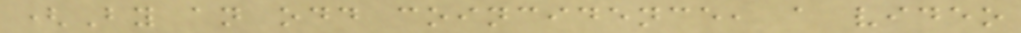(By an odd coincidence, a video
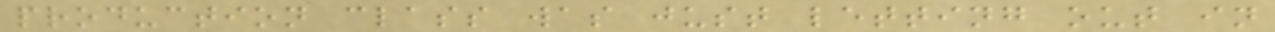production class was just letting out in
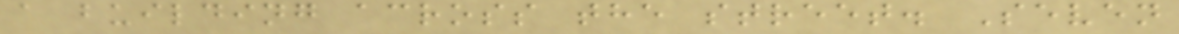a building across the street. Seven
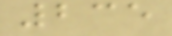235
